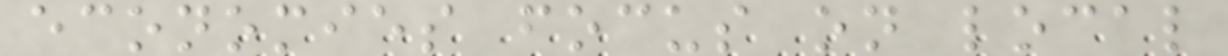economies focus on local
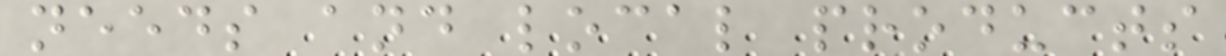needs and local products
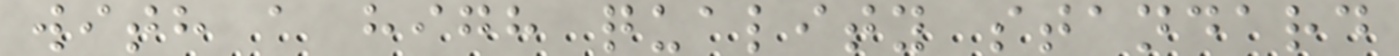with a high quality standard
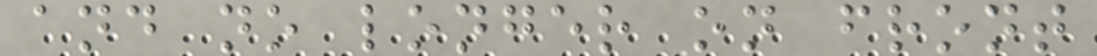and no longer on front
